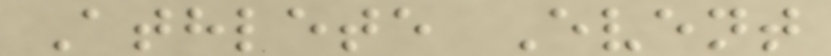Athlete Event
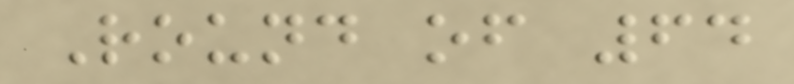Round of 64
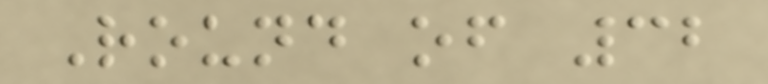Round of 32
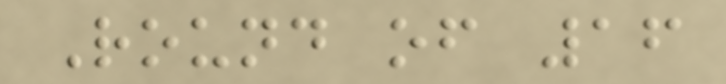Round of 16
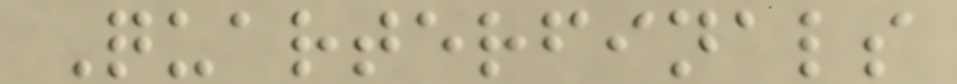Quarterfinals
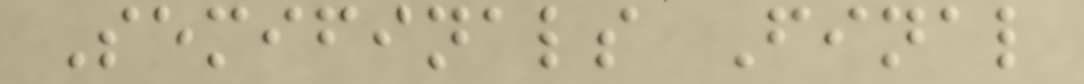Semifinals Final
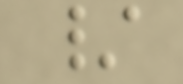/
